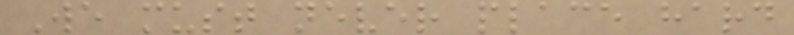We must never place hard
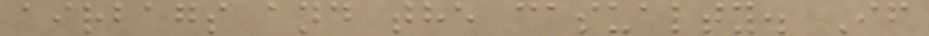airbags and the casualty. If
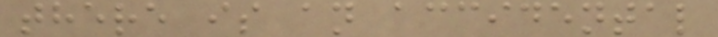there is an accidental
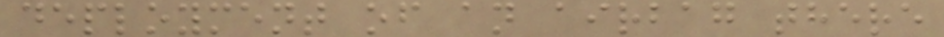deployment of an airbag there
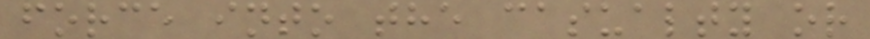force into the casualty or
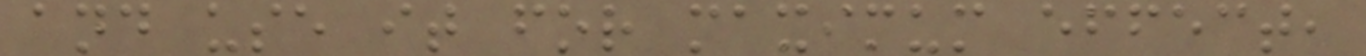and use it for maximum effect,
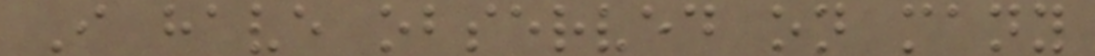I have observed on many
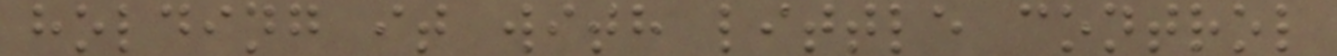holding it with little control
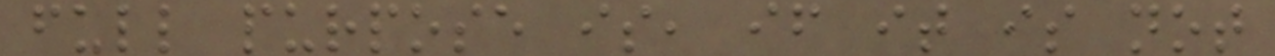full purpose is, if it is not
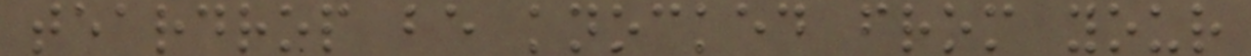teardrop be knocked from your
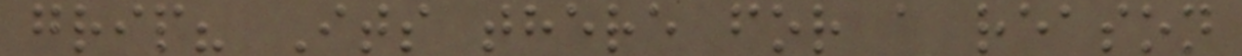grip? Its there for a reason
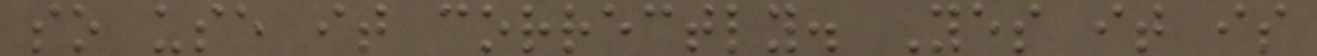so use it correctly. Yes it is
